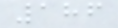186
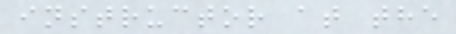instructor at the
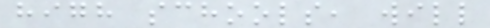high schools, will
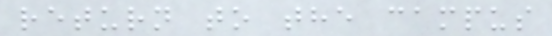return to the campus
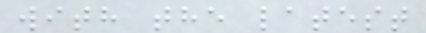with the latest
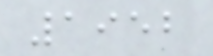1952
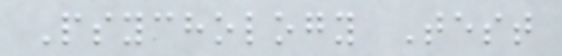Psychology Test
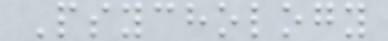Psychology
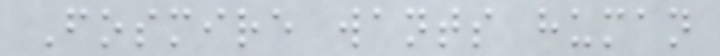Fosmire wants human
